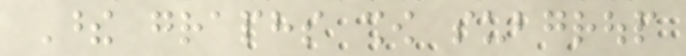These graphs show subgroup
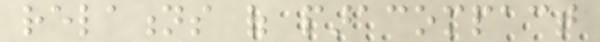relations of paracompact
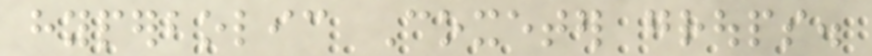hyperbolic Coxeter groups.
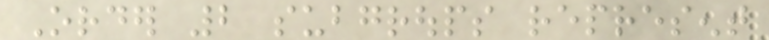Order 2 subgroups represent
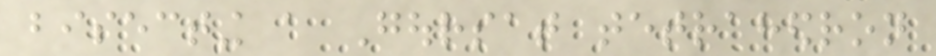bisecting a Goursat tetrahedron
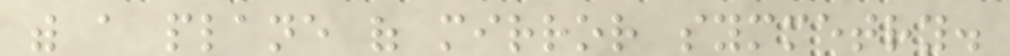with a plane of mirror symmetry.
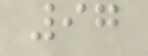97
